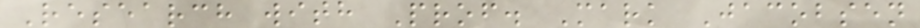Research with Prof. Mark Jacobsen
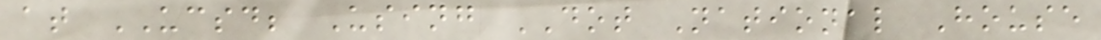at UCSD; Using DOT National House
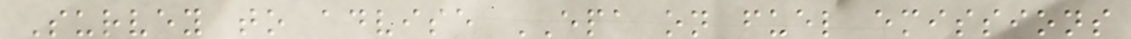Survey to advise EPA on fuel emissions
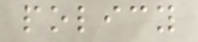policy
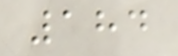184
